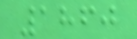1860
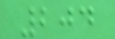204
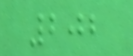202
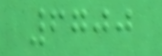6700
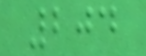204
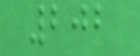202
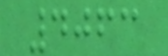4063
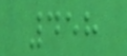458
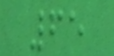65
